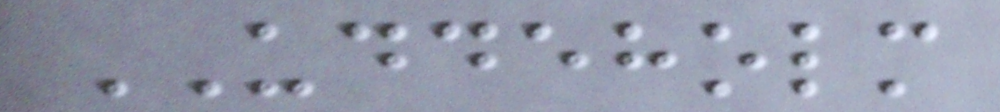UDDEHOLM
